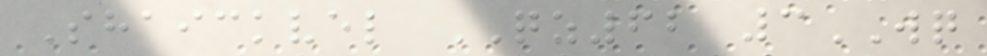Shaickvel QZ62 3WQ
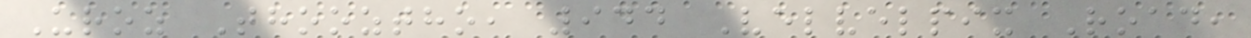Uroz Thooztho, 944 Velvelpix Road,
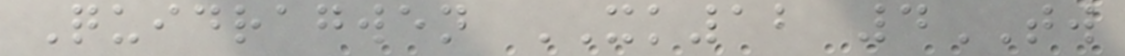Quidragwen XK12 4TW
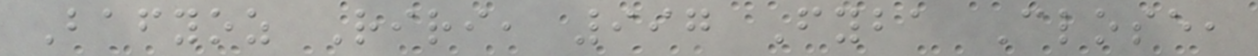Bafyoz Riri, 997 Fyba Close,
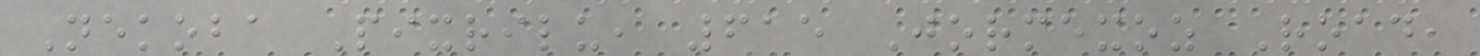Nekoba Pixrilu, 615 Jormexoz Road,
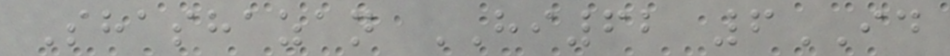Shashazan HI62 6ID
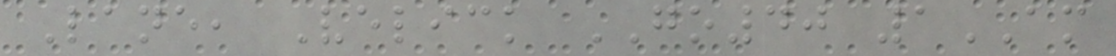Lane, Velick GO40 1AM
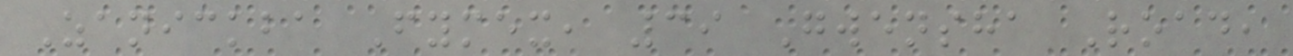Zanickba Fymex, 39 Gwensha Road,
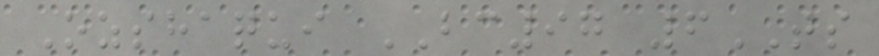Ozshaqui BC97 6TS
